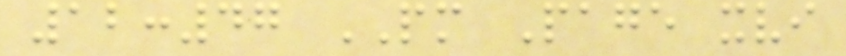12:47 PM Page xvi
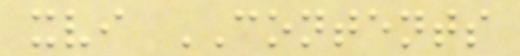xvi CONTENTS
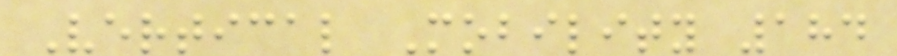Vertical Mobility 184
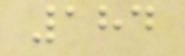184
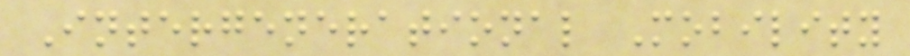Intergenerational Mobility
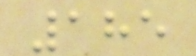185
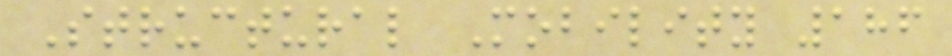Structural Mobility 186
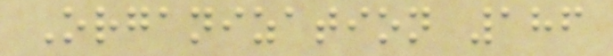Organization 186
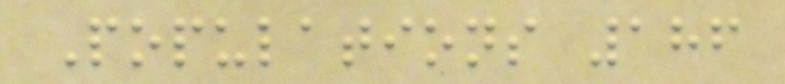Populations 186
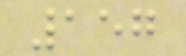157
